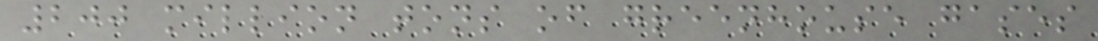200 million tons of greenhouse gases
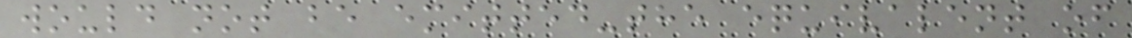would not be emitted-the equivalent of
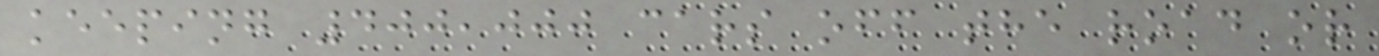keeping 400,000 cars off the road or
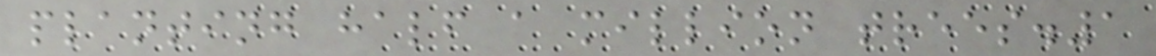planting half a million trees.1
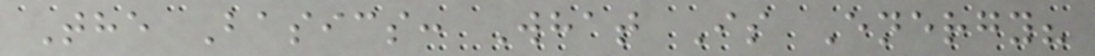The Basics: What Is Energy?
